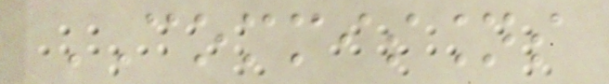COMMISSIONS
